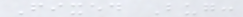Fixed Bug:
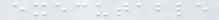executable
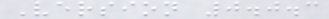Version 0.0.3
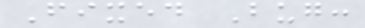Fixed Bug:
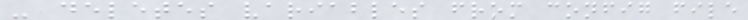- deletes variables from config file
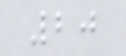20
